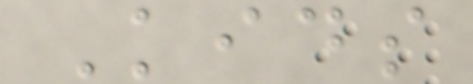Kids
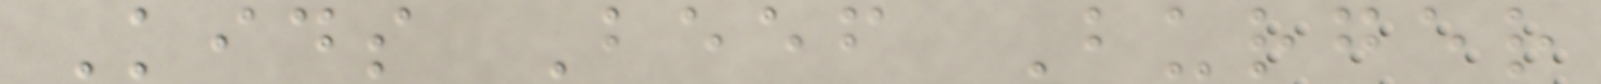Kids Beef Burger
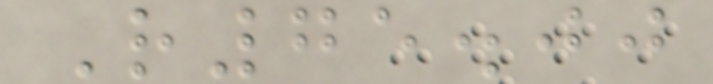R75.00
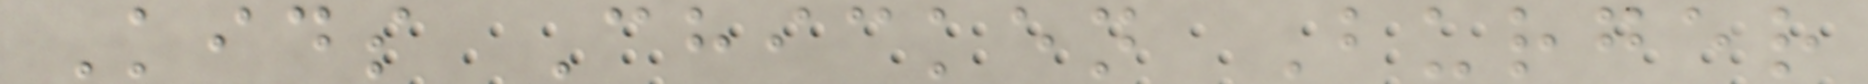Kids Chicken Burger
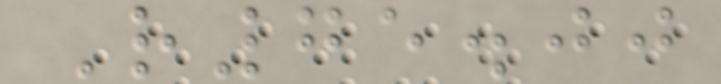R75.00
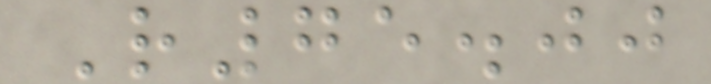R75.00
